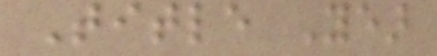Title Year
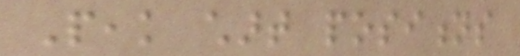Peak chart positions
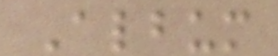Album
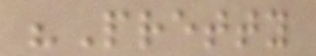"Pretty
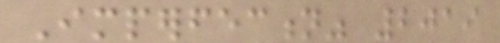Imperfection" 2019
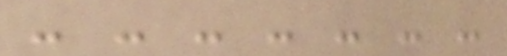- - - - - - -
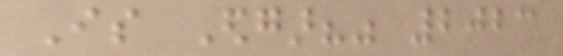Is Edgar?" 2023
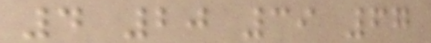4 20 39 67
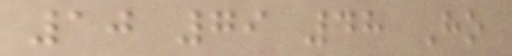10 79 48 Ho
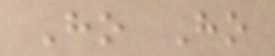Ho Ho
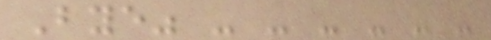Bye" - - - - - -
